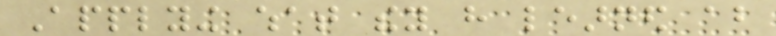Applying what they have learned about
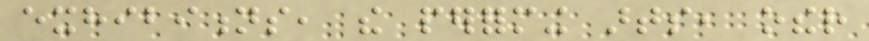exhibitions, the performing arts, other
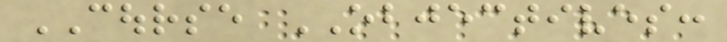COURSE OBJECTIVES:
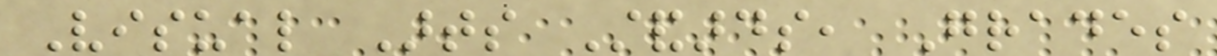Visual Arts Standards, Grades
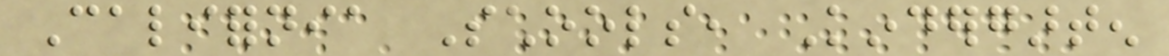California Schools, Kindergarten
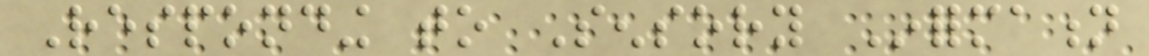Responding to Sensory Information
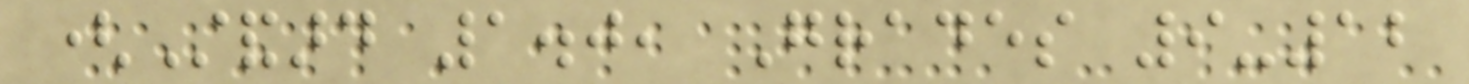(Standard 1.0, Grades 9-12
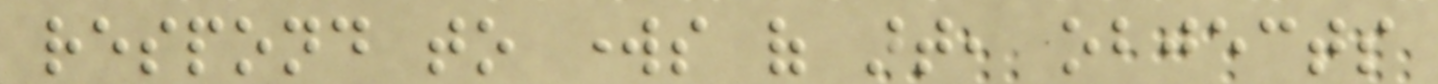respond to works of art, objects
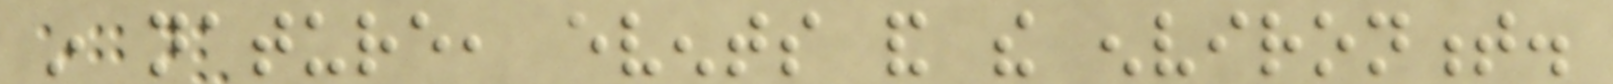in nature, events and the environment.
